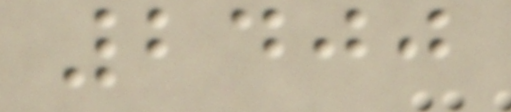2400
